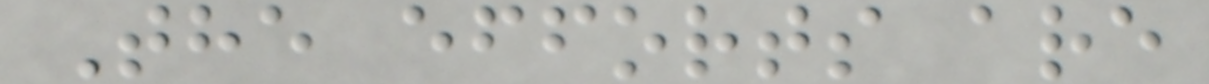The efforts are
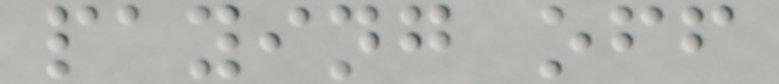paying off
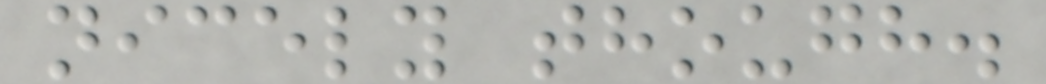nicely though.
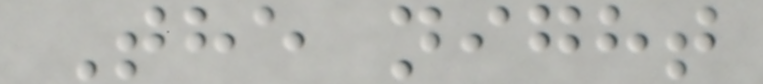The night
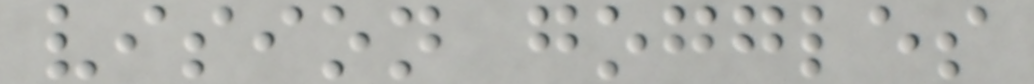vision goggles
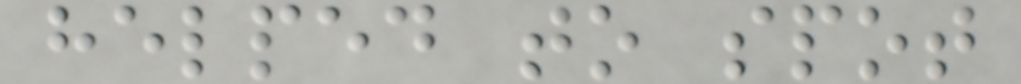helped to spot
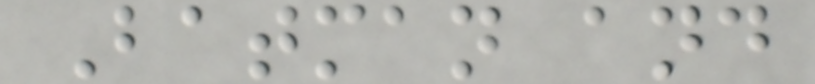Batman and
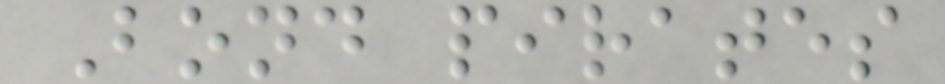Bond pirates
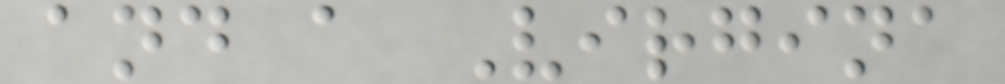and a Virgina
